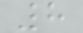8
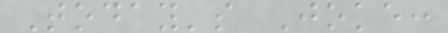Today's Joke:
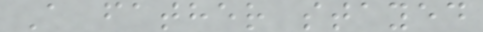A father stayed
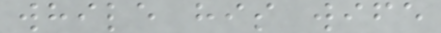while his wife
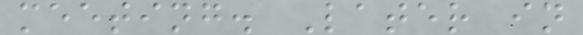meeting. Later in
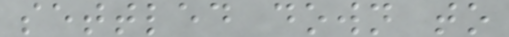settled down to
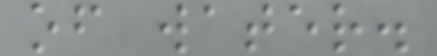of water.
